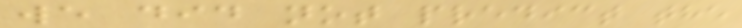we did not predict the
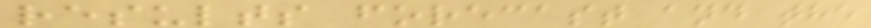results forecast and the
